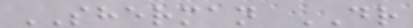SHERMAN DR
